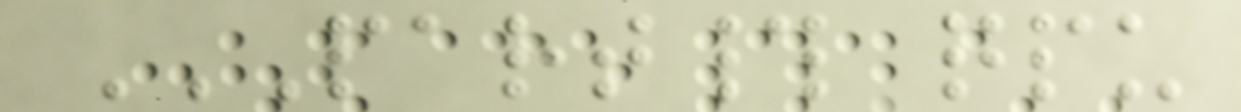PART# QPU
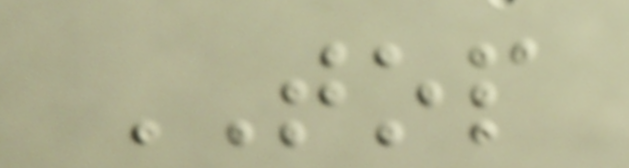TOP
